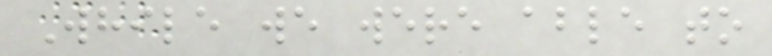While we were able to
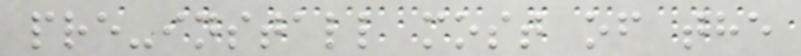pre-install most of the
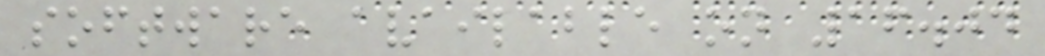software available on 16.04
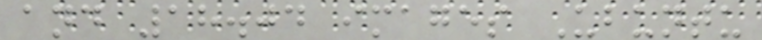and 18.04 images Ubuntu
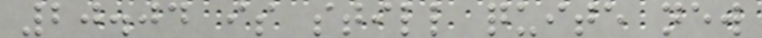20.04 is still quite new
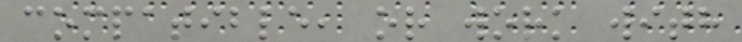compatible, or work with
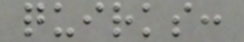quirks:
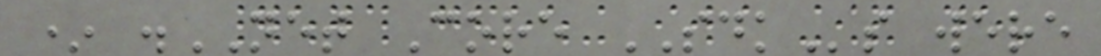* .NET Core SDKs were
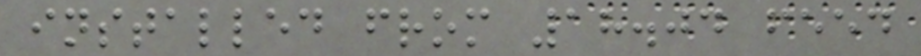installed from 18.04 feed
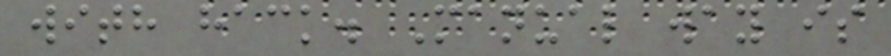with hack. Manual way is
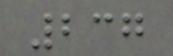237
